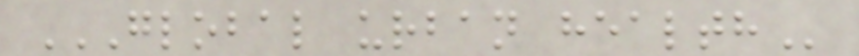GLOBAL URBAN HEALTH
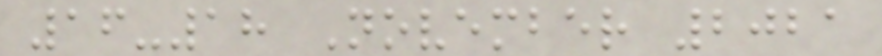16-18 November 2021
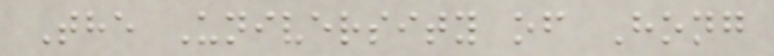The University of Hong
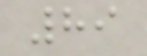89
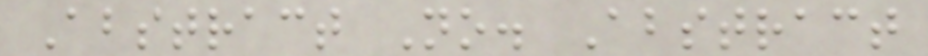Abstract No. Abstract
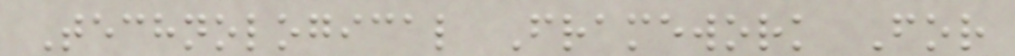Technological Framework For
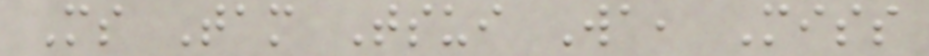Ms Tam Tsui Wa, Miss
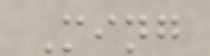Ming
